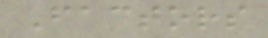Factors
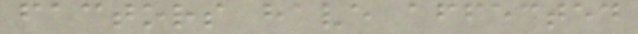factors have affected
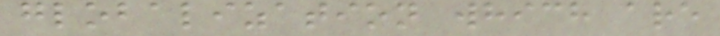globalization which are
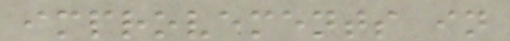improvements in
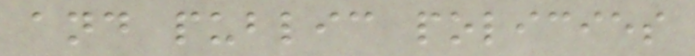and public policies
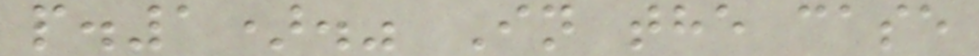p.1)." In the case
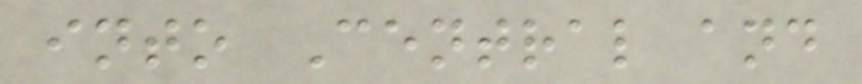into Central and
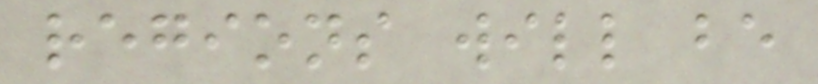regions will be
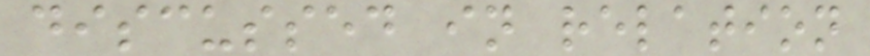discussed in relation
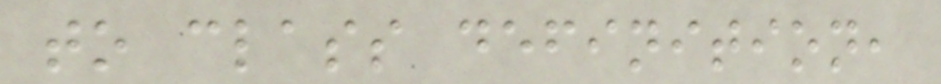to class definition,
